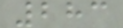283
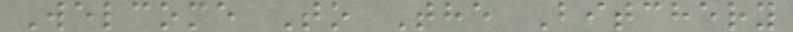Welcome To The Bitchery
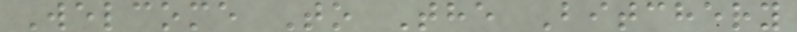Welcome To The Bitchery
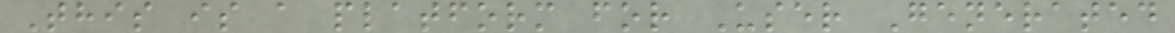This is a platform for User Generated
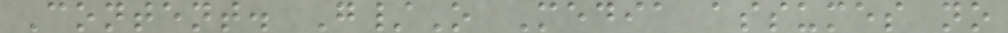Content. G/O Media assumes no
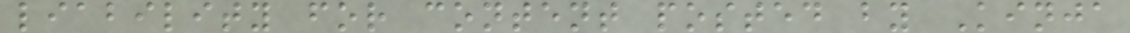liability for content posted by Kinja
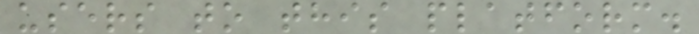users to this platform.
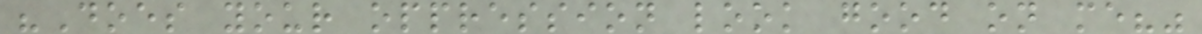"Does your oppression look good on me?"
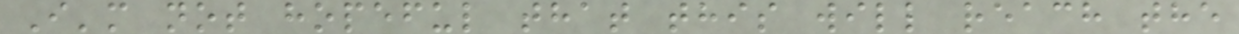I'm not hopeful that this will reach the
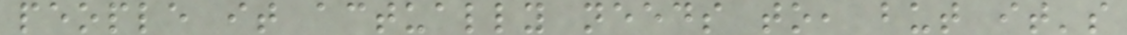people it actually needs to, but it's
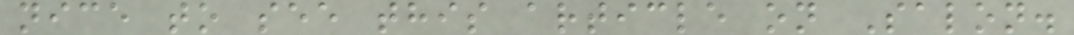nice to see this article on Salon.
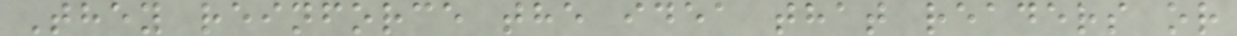They reinforce the idea that readers or
